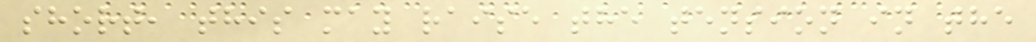short, this may raise the tension in the
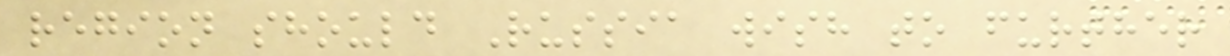region should Russia wish to further
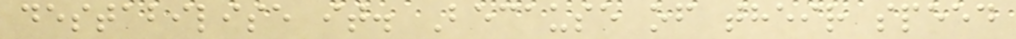destabilise it. Because of their speed
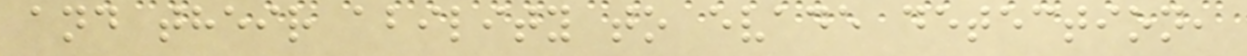and their ability to evade detection,
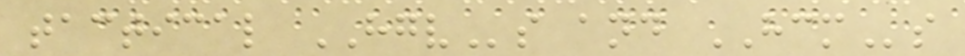tactical HGVs and HCMs
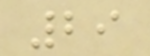29
